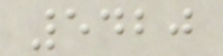5420
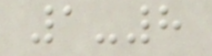1-8
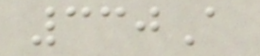330A
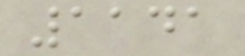1141
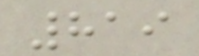819
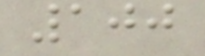100
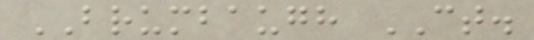BRUMBAUGH CT.
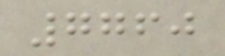7760
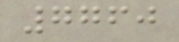7760
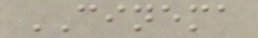CINEMA
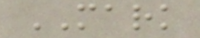MARK
